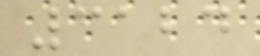3124
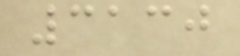3130
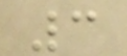3
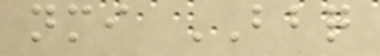nmi BBQ
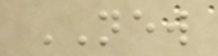NEW
